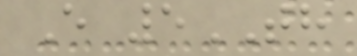E 5TH
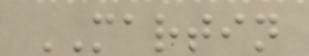MARTIN
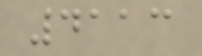4113
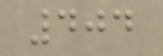404
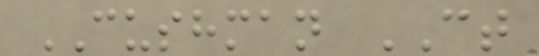CUSHMAN CT
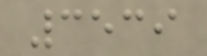3539
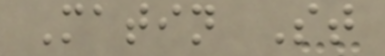Matin St
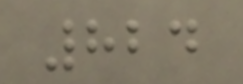824
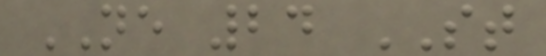NE 24 ST
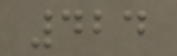424
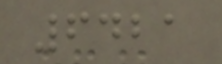6421
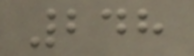248
